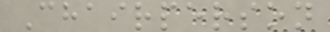Chairperson
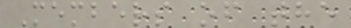Members of the
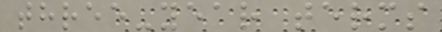three-year terms
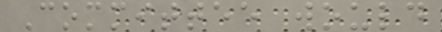Committee would
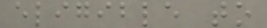eligible to
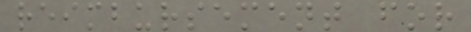reimbursement for
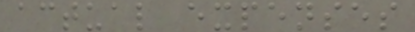actual expenses
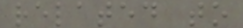related to
